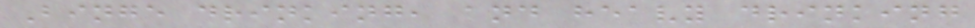Binge drinking, and heavy drinking
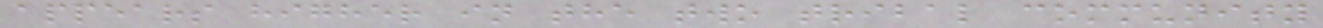appears higher in the two tribal community
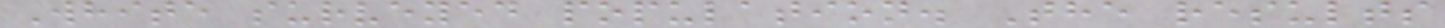White surveyed population. The results
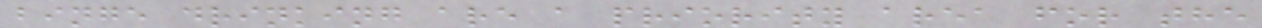binge drinking are a priority area for the
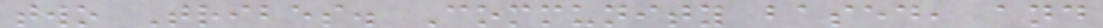two Tribes. Community based, and
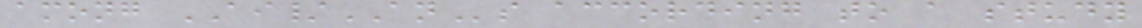among AI/ANs according to a study
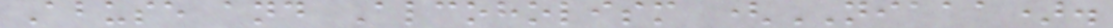Abuse and Alcoholism (NIAAA).
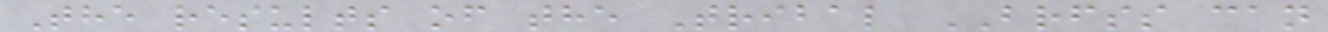The results of the Tribal BRFSS can
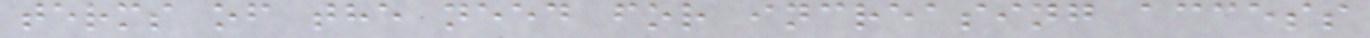terms of the need for increasing access
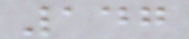147
